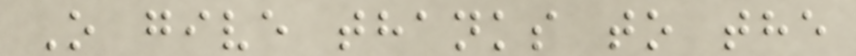O give thanks to the
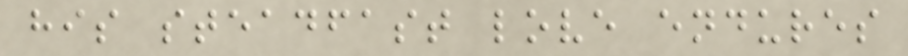his steadfast love endures
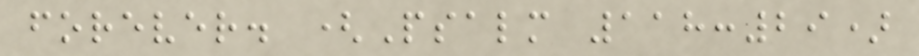forever. (Psalm 118:29)
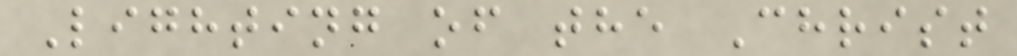Lighting of the Christ
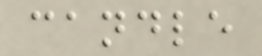candle
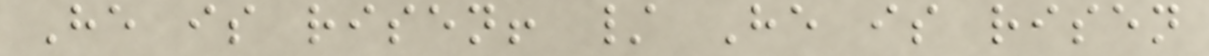He is risen! / He is risen
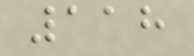118
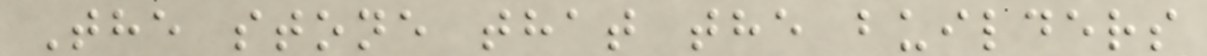The stone that the builders
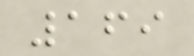169
